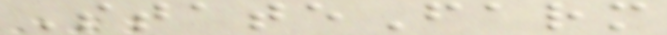StateFarm
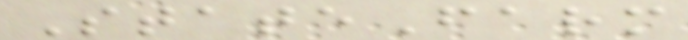StateFarm
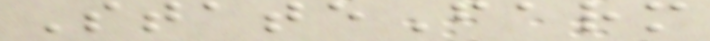StateFarm
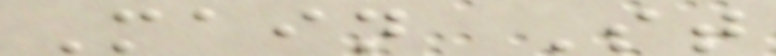Main St
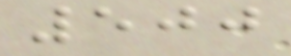500
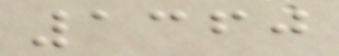1360
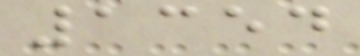1354
